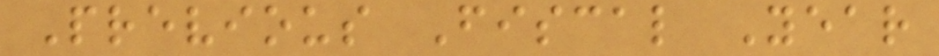Previous Fiscal Year
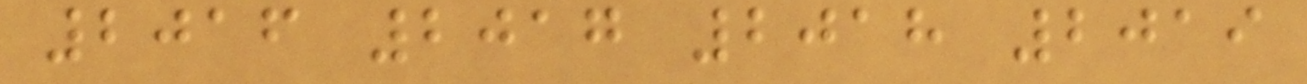2016 2017 2018 2019
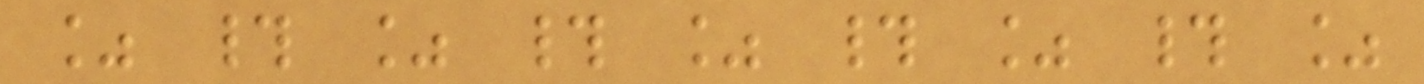% # % # % # % # %
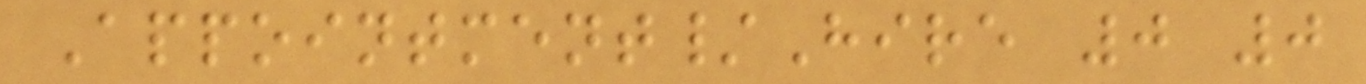Appointment/Hire 0 0
